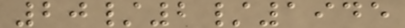20/2/1945
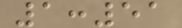1:51
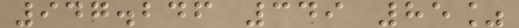947.246 349 85%
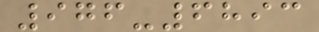976-6893
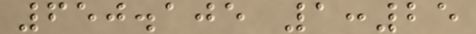650.105 1:25
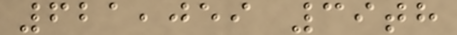621,059 39th
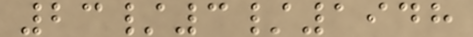23/3/1948
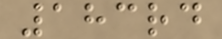183rd
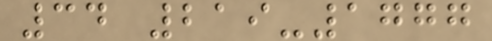34 219-1777
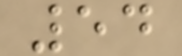54
